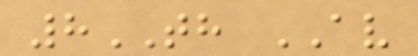8TH AV
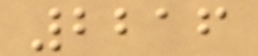2216
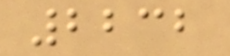2232
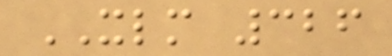XLM 326
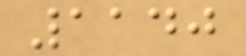1140
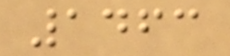1463
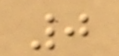0
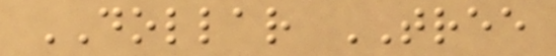DOLLAR TREE
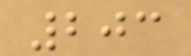203
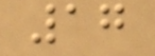17
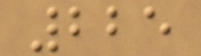225
